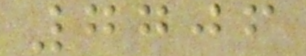7706
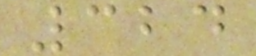324
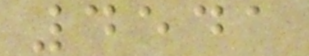4541
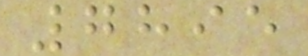7895
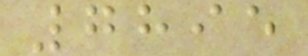7895
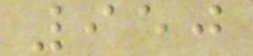950
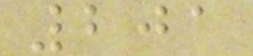201
